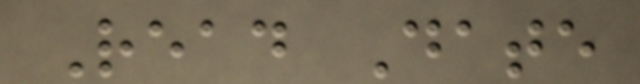Read Date
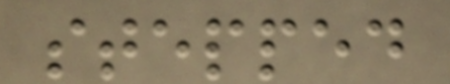stepped
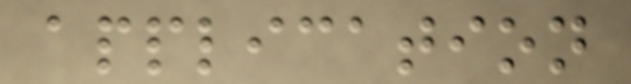application
